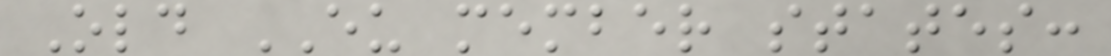Old EU member states:
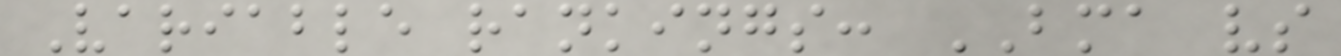Variable rankings: BMA vs
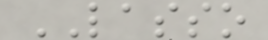LASSO
